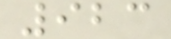923
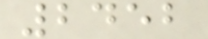2452
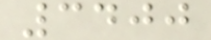3400
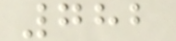782
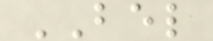BEL
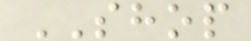SHOP
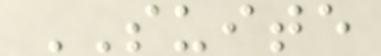SUITE
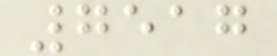7517
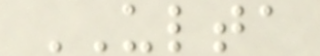ULTA
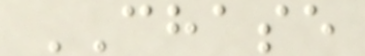CHASE
